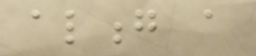along a
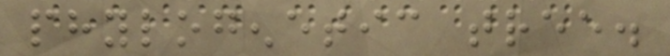phylogenetic tree.
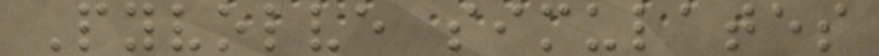Pyvolve simulates
